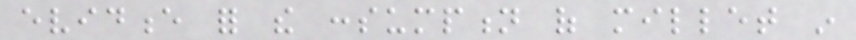evidence for the consumption of millet in
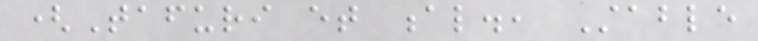(Tafuri et al., Stable
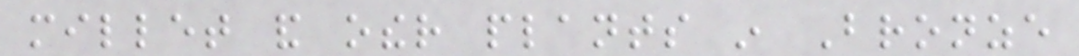millet and other plants in Bronze
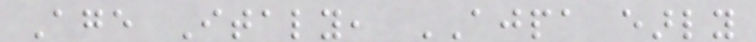Age Italy, AJPA early
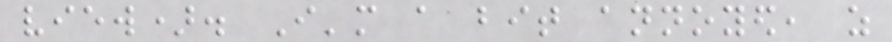view). I'm a bit annoyed, as
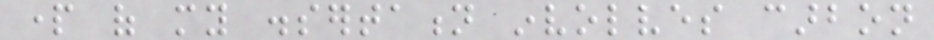part of my dissertation involves carbon
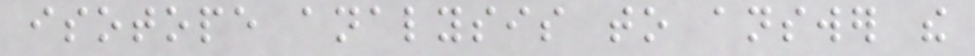isotope analysis to answer the
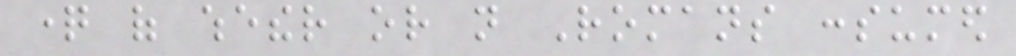question of whether or not Romans consumed
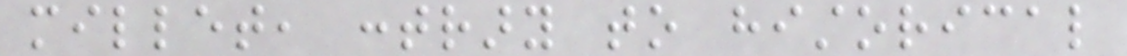millet, contrary to historical
